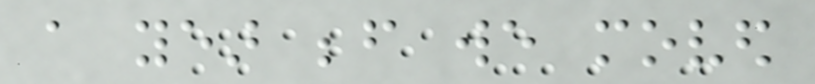a year before we moved
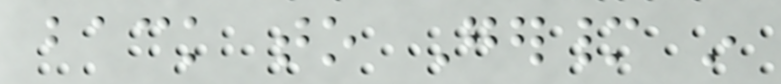back to Germany in
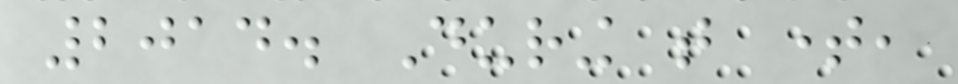2014. During that time,
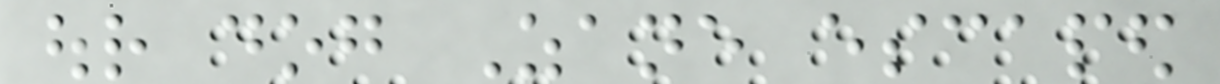our dog Zane escaped
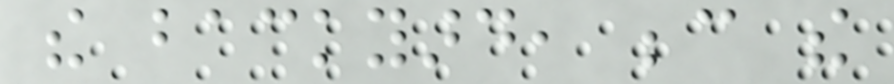the backyard, because the
